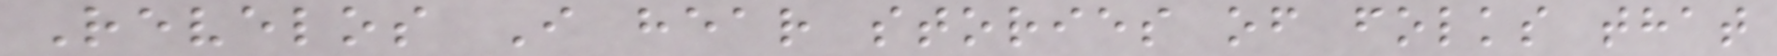Revelos I hear stories of folks that
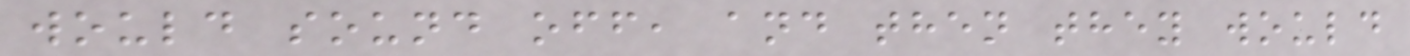would sound off, and then they would
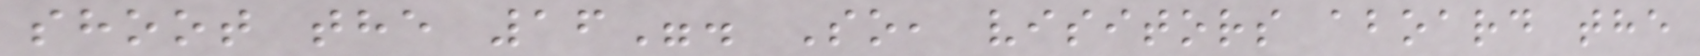shoot the 16". So, visitors aboard the
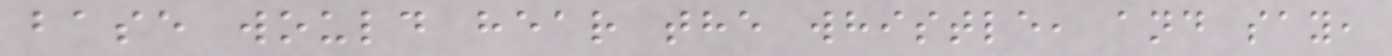base would hear the whistle, and say,
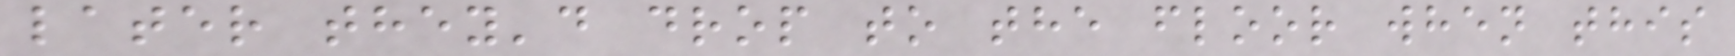later they'd drop to the floor when this
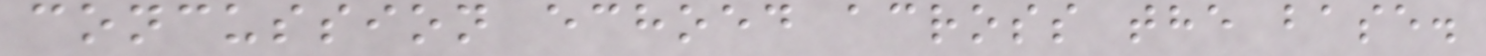concussion echoed across the base.
